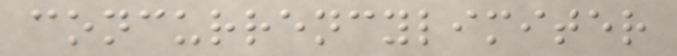concurrencylimiter
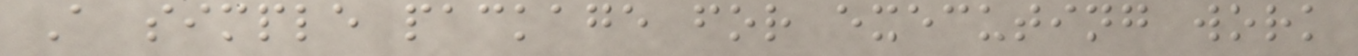A simple package for executing work
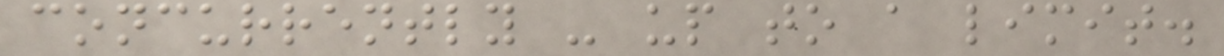concurrently - up to a limit.
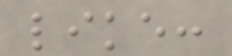like:
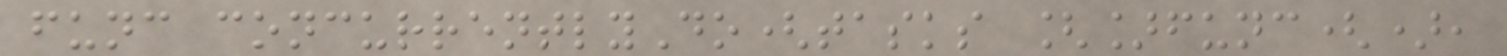func concurrentlyDo(tasks []func(),
